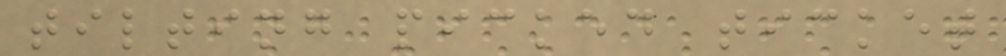tilting picked ticket
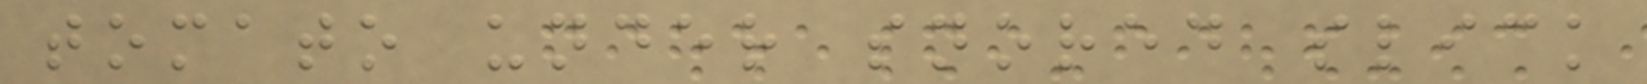tomato under snored slick
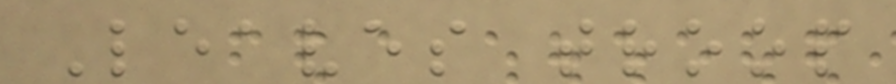Leaves troop
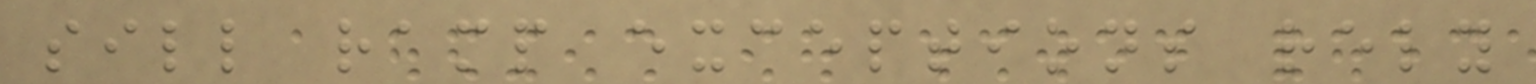sill ramp exceptions rely
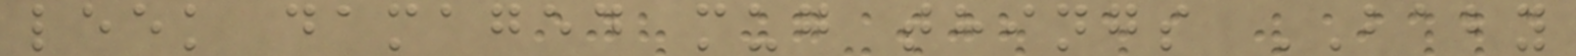leek damaged mug things BABY
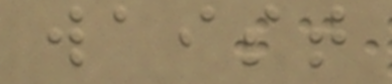waist
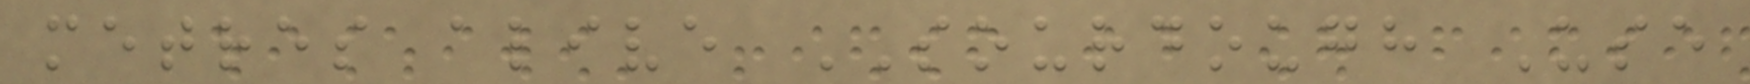metres alive SOURDOUGH Use
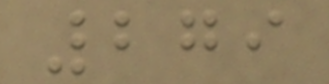279
